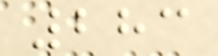283
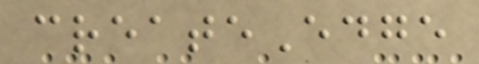createEdge
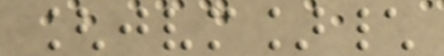[jvm]\
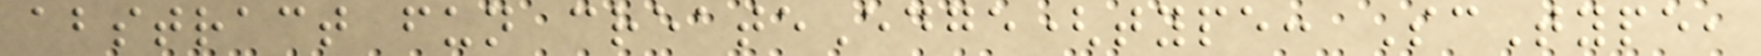abstract fun createEdge(type: ScType,
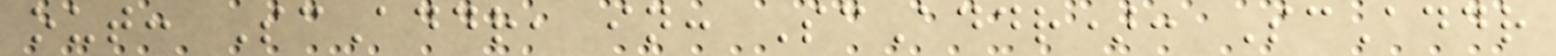out: ScAddr, in: ScAddr): ScAddr
